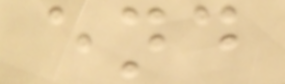end
